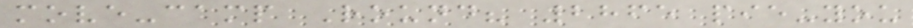move-camp Round? 2865 pie-you
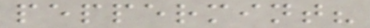peppermint?
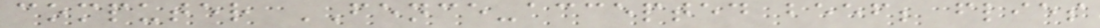computer FENCE-accepted beef; flies
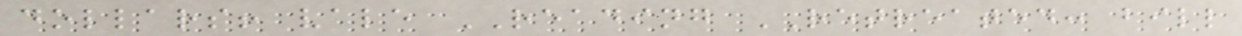dollars! vale READING RETREATED: bill
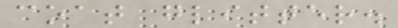coat glitter.
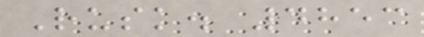Rusk. 4853
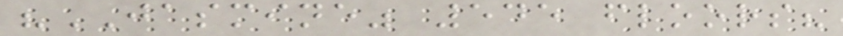"JASMINE" 545 floors?
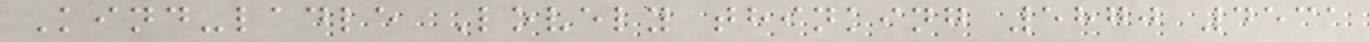Kind-ladle Lovely thinking 5870 4531
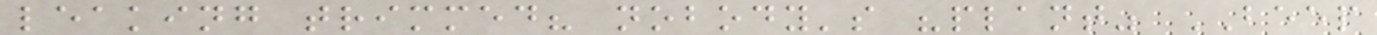leaking trimmed? nobody's "plant" BEEP
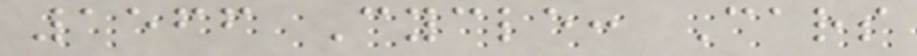1566 Cycle: Cars
